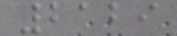2129
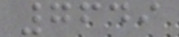7649
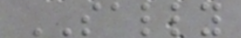SALLY
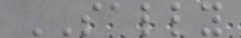SALLY
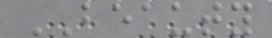BEAUTY
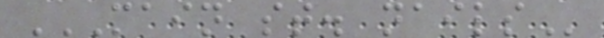MAIN ST. NAILS
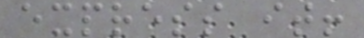express it!
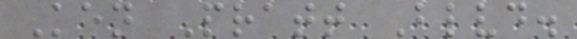Ken Pratt Blvd.
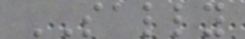SALLY
